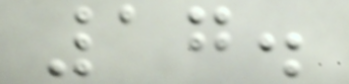17.
